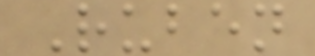Ruben
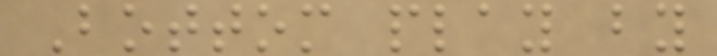Bottom play by
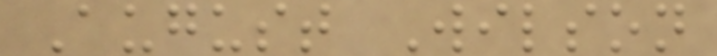August Wilson
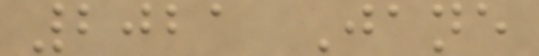2021 Jane
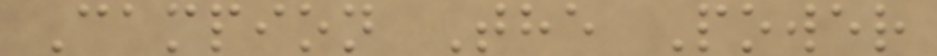Campion The Power
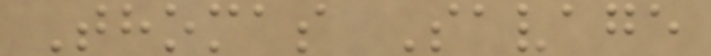Thomas Savage
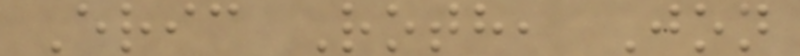Eric Roth, Jon
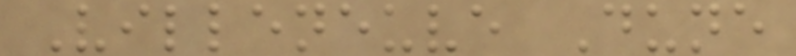Villeneuve Dune
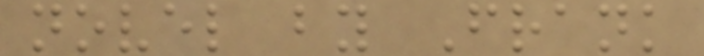novel by Frank
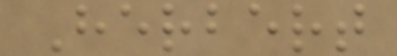Herbert
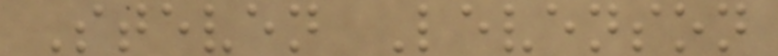Steven Levenson
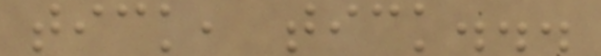tick, tick...
